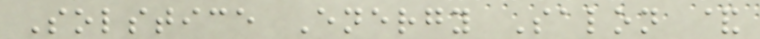Solstice Energy Salon &
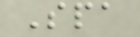Spa
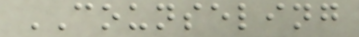COUNSELING
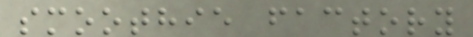smoothie factory
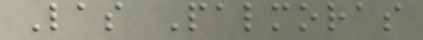Las Palmoras
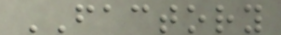FACTORY
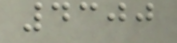4300
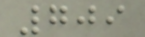709
